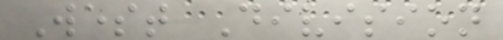West Division
